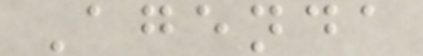Agenda
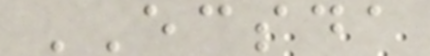ECSDA
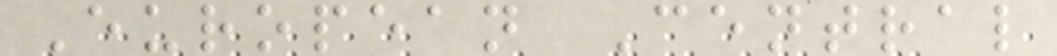European Central
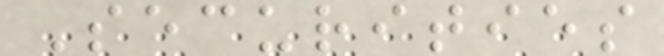Securities
